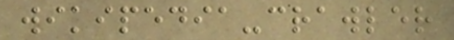wikipedia-crawler
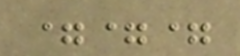===
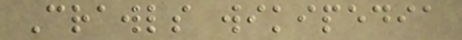Crawls wikipedia
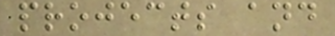projects and
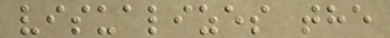visualizes the
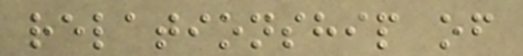relationship of
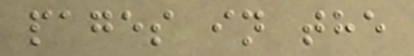pages in the
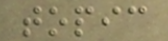topic
